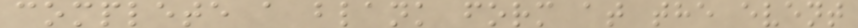complete a blank form at the event
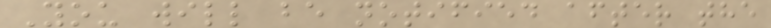You will be notified after the
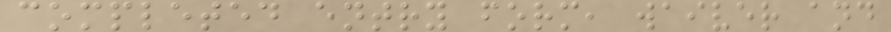completed entry form, waiver and
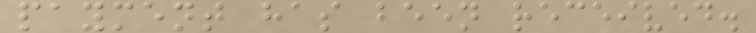payment has been received.
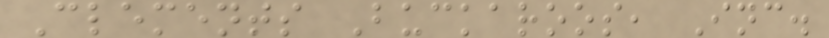Clements Buckaroos, Inc.
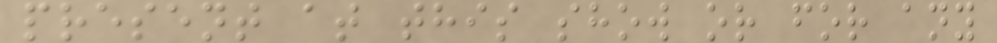present at this show or for any
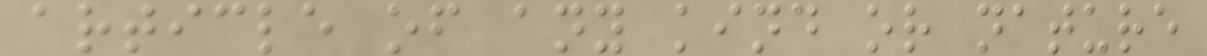article of any kind or nature
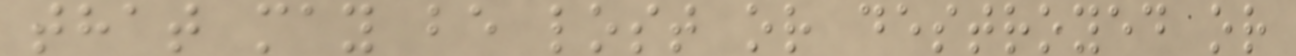that may be lost or destroyed or
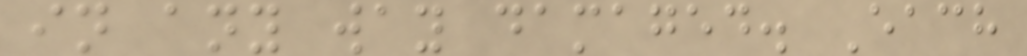in any way damaged. Each
